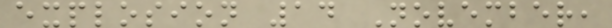explosion 14 November,
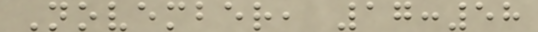November, 17:58
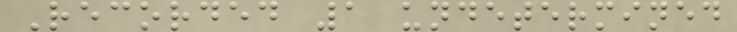Recorded 1 undetermined
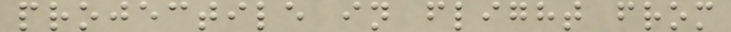projectile in flight from
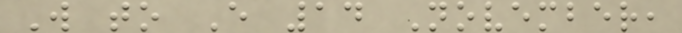W to E 14 November,
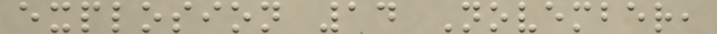explosion 14 November,
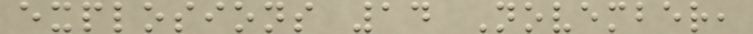explosions 14 November,
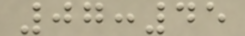07:45
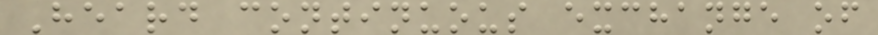Heard continuous exchange of
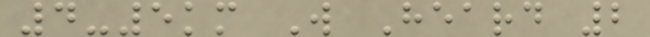4-5km W Heard 2
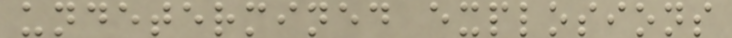undetermined explosions
